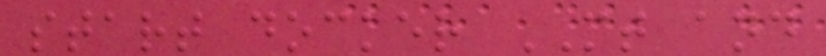start docker MT and
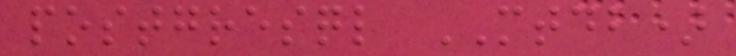postgresql MTDB)
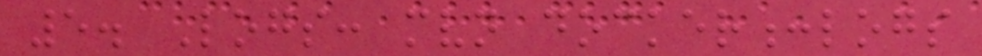5. Logs: mvn docker:logs
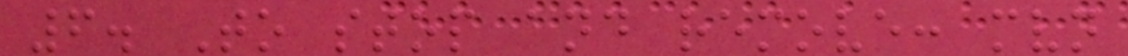6. To stop and remove: mvn
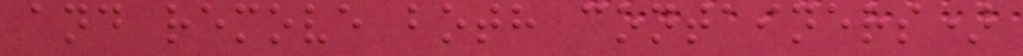and remove both containers)
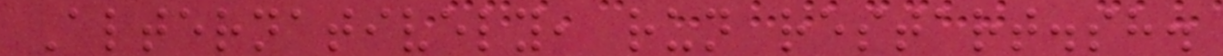Alternatively, run restart.sh.
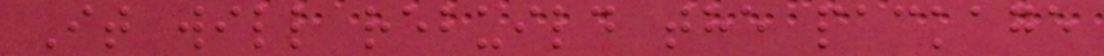It will rebuild the package
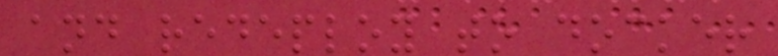and redeploy to docker
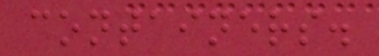containers.
